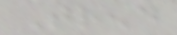Trend
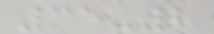35-2
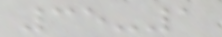35-1
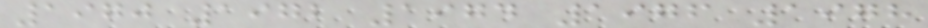1970 1972 1974 1976 1978
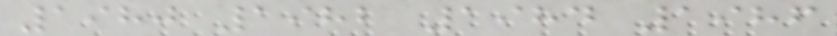1980 1982 1984 1986
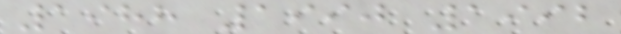1988 1990 1992
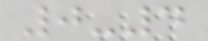0-4
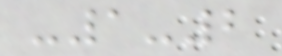-1-2
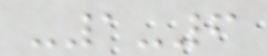-1-6
